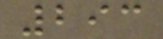293
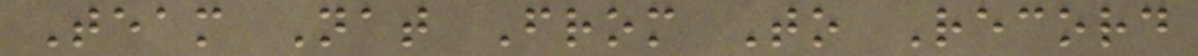Team Nat From To Record
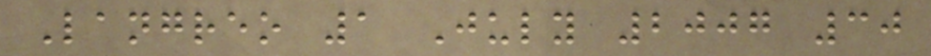Langreo 1 July 2007 30
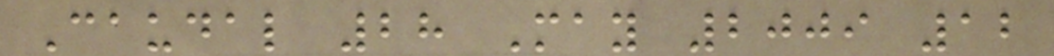Caudal 28 May 2009 12
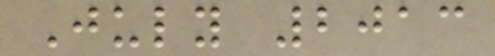July 2013
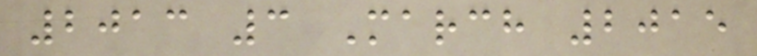2013 3 March 2015
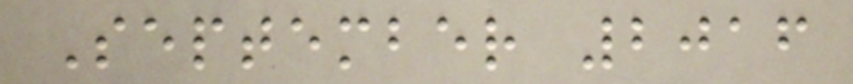September 2016
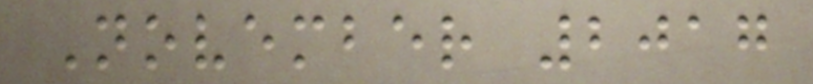November 2017
